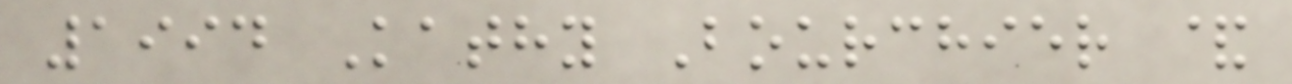1994 Kathy Bourchier &
